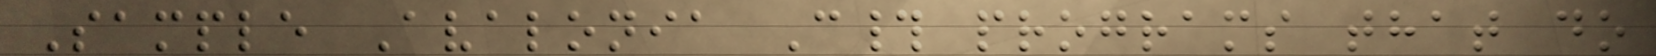Sample Avalonia C# programs that do
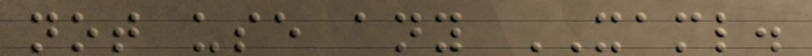not use any XAML.
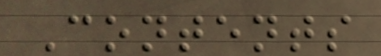Contents
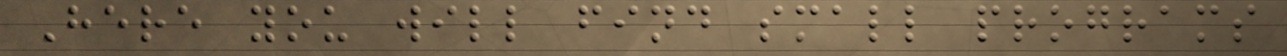Here you will find small programs
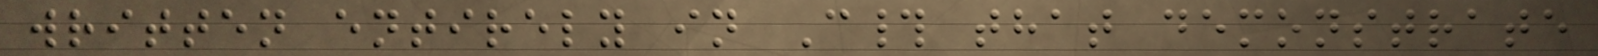written entirely in C# that demonstrate
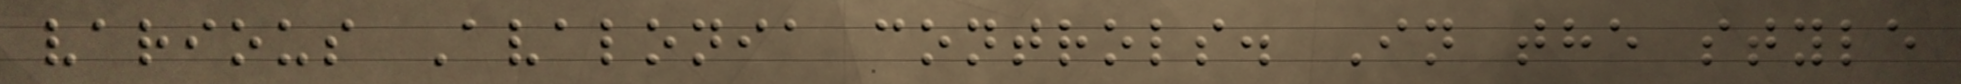various Avalonia controls. In the style
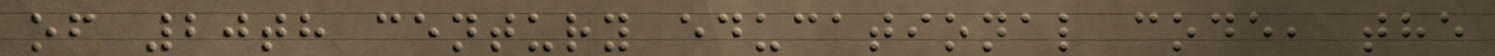of 20th century educational code, the
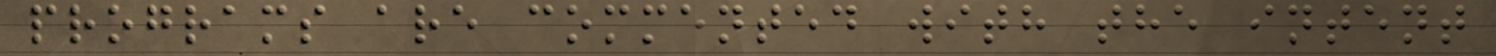programs are commented with the intent
